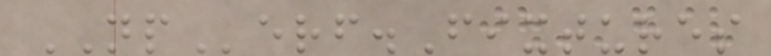NPerf.Fixtures
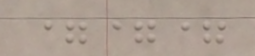===
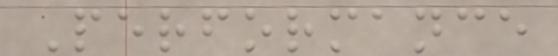Performance
